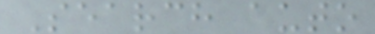Search auto
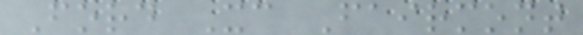Ford Xc Fairmont
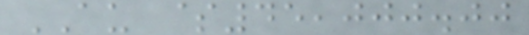AU $45,000.00
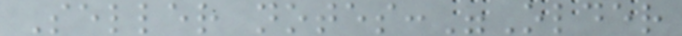Seller notes:"Older
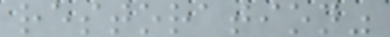restoration"
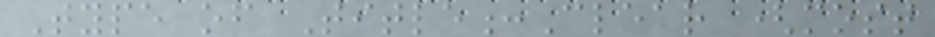Type of Title:Clear (most
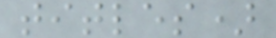titles)
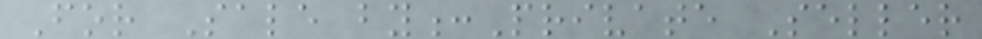For Sale by:Private Seller
